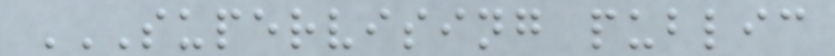SUPERVISING PUBLIC
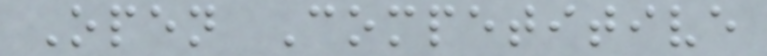Open Competitive
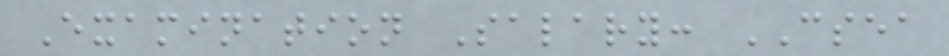Examination Salary: CSEA
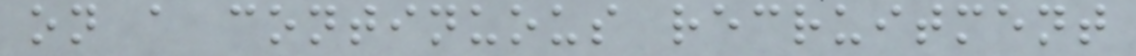on a continuous recruitment
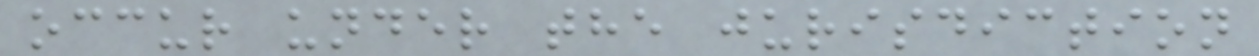occur under the jurisdiction
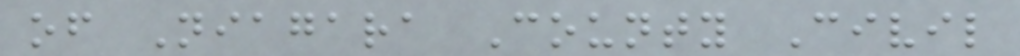of Niagara County Civil
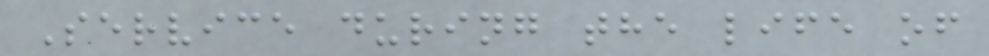Service during the life of
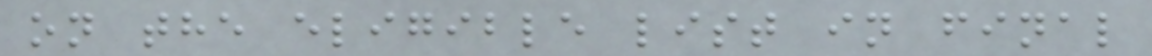on the eligible list in final
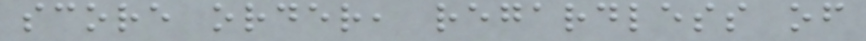score order, regardless of
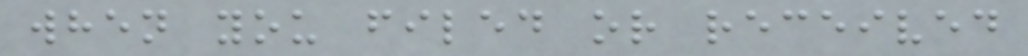when you filed or received
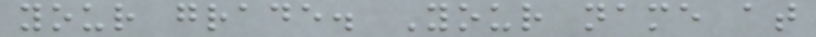your grade. Your name at
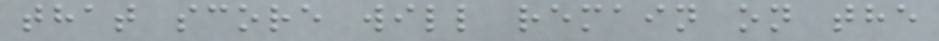that score will remain on the
